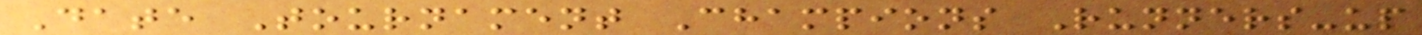Date Tournament Champions Runners-up
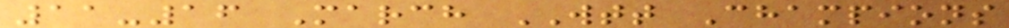11-16 March WTT Champions
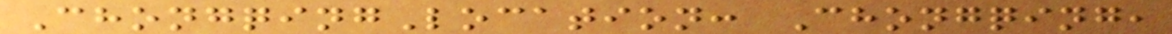ChongqingLocation: Chongqing,
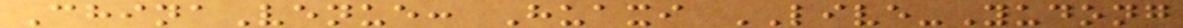ChinaVenue: Huaxi LIVE-Yudong
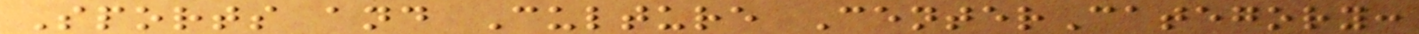Sports and Culture CenterCategory:
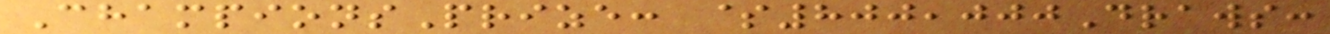ChampionsPrize: $800,000Draws:
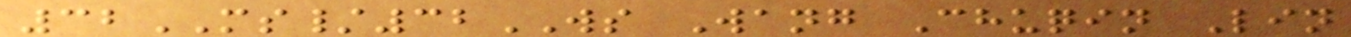32MS/32WS Wang Chuqin Lin
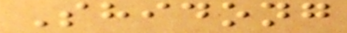Shidong
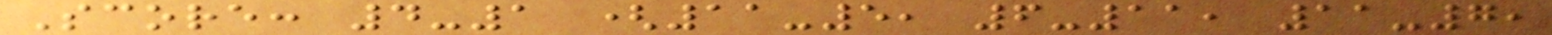Score: 4-1 (11-5, 6-11, 11-7,
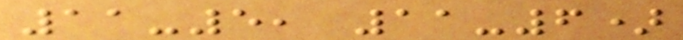11-5, 11-6)
